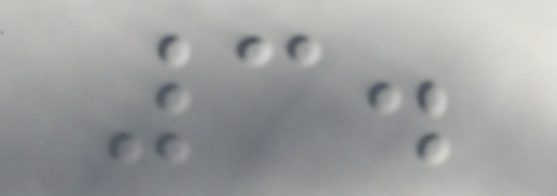3.
